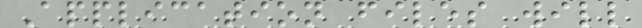Application files will
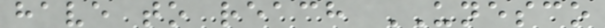have to reach UNESCO
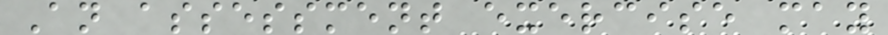An assessment exercise may
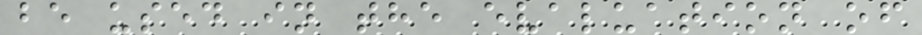be used in the evaluation of
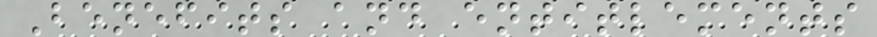Benefits and entitlements
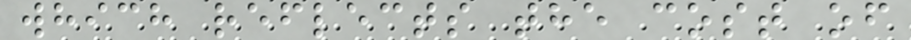which reflects the cost of
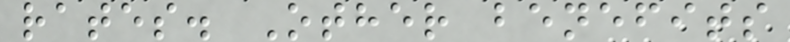rates. Other benefits
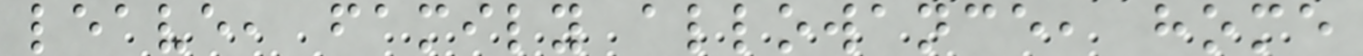leave, family allowance, home
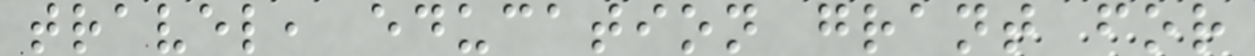travel, education grant for
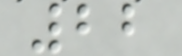22
